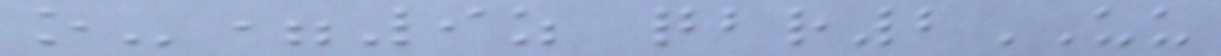o-=9z qbr2UU
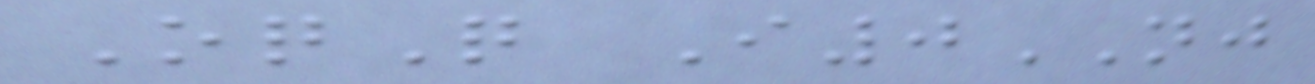OqQ I0NJ
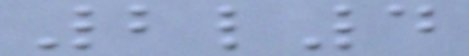2l4
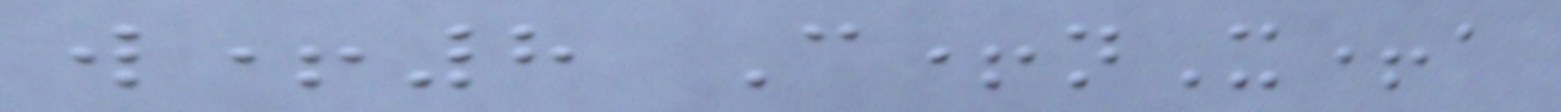w+8 C+nX+a
